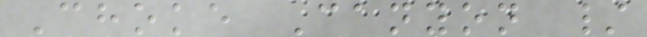Choke Canyon /
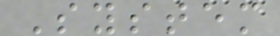System
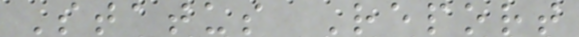Status Report
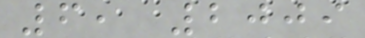6, 2009
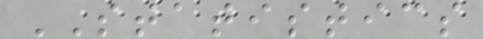STATISTICS
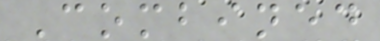Combined
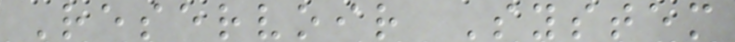Reservoir System
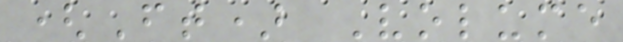(Ft) Volume
